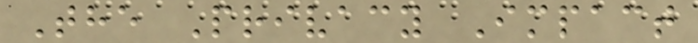The Privacy Impact
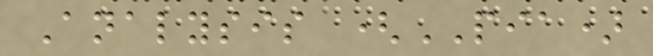Analysis (PIA)
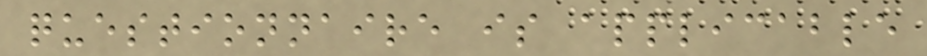questionnaire is applicable
